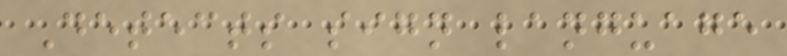Detects sign language
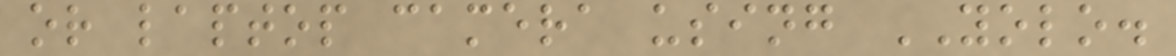or laptop camera using YOLO.
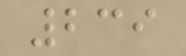239
